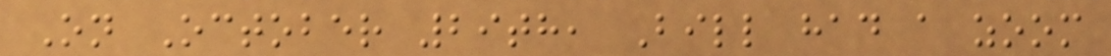On October 29th, Bill had a zoom
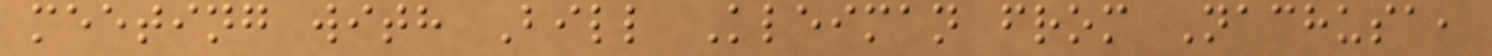meeting with Bill Kleiman from Nachusa,
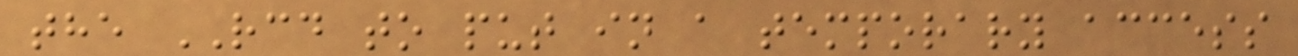the RCD to put in a temporary access
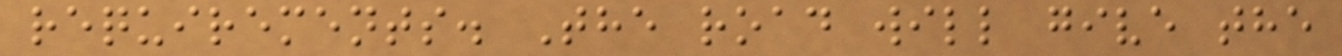requirements. The road will give the
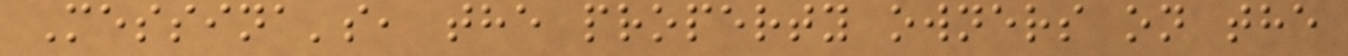Messina's, the property owners on the
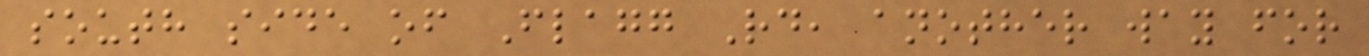south side of Flagg Rd, another way for
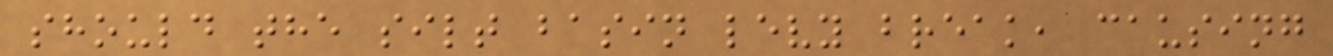should the silt basin levy break, causing
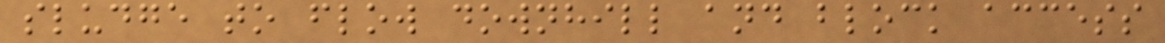sludge to flow downhill and block access
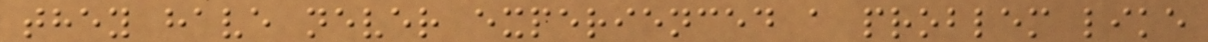they have never experienced a problem like
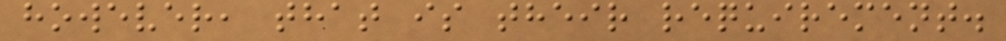however, that is their requirement.
